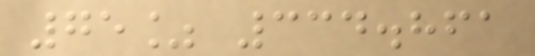75% 334.861
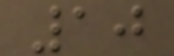10
